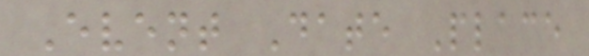Event Date Place
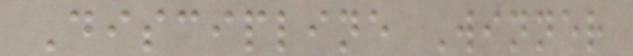Discipline Winner
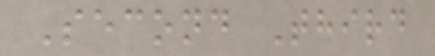Second Third
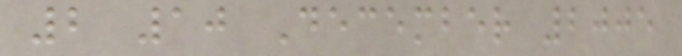2 10 December 2005
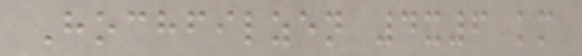Hochfilzen 4x6 km
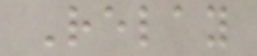Relay
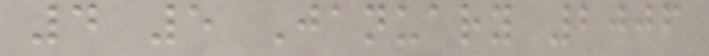4 5 January 2006
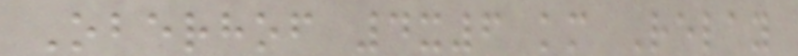Oberhof 4x6 km Relay
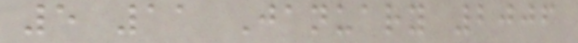5 11 January 2006
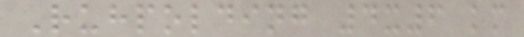Ruhpolding 4x6 km
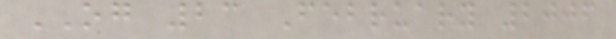OG 23 February 2006
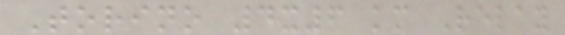Torino 4x6 km Relay
